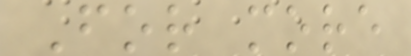For more
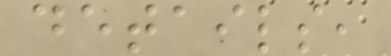details,
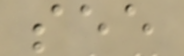see
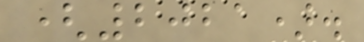(2021).
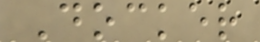Docker
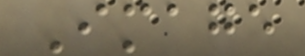Image
